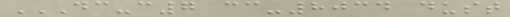DC-C7 CC-8034 DUST
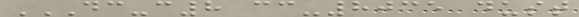DC-C8 CC-8035 DUST
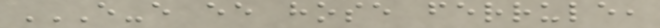E-E EE HOSE FERRULE,
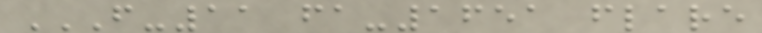F-11 FA-1651 FLARE
